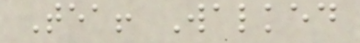Tea! Walked
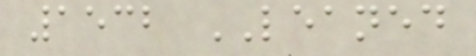1532 LEANED
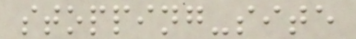stopping-site
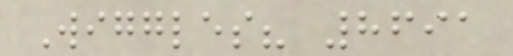Wiggles? 8691
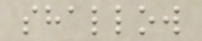shallow
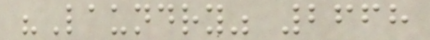"Laundry" 2668
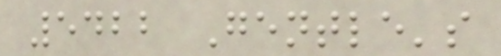5422 Gentle's
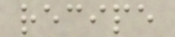recipe
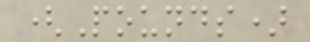(Pounds)
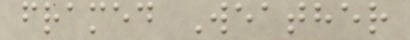framed Weather
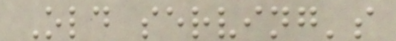Old serving's
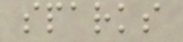sparks
